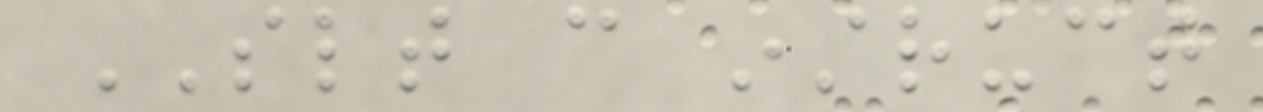SLT can instruct
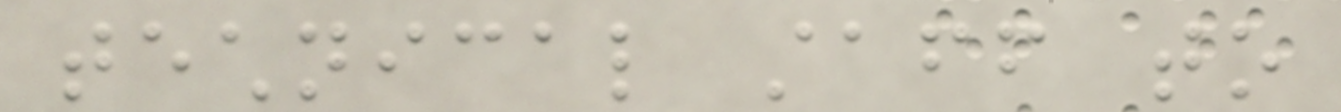technical staff to
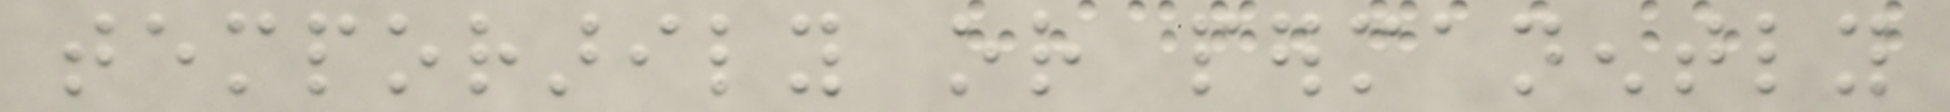temporarily or permanently
